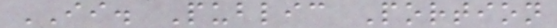II. Public Portion
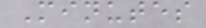Minutes
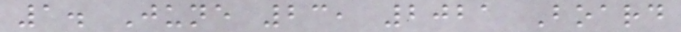1. June 23, 2021 Board
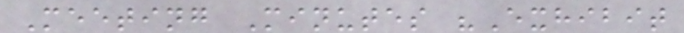Meeting Minutes "Exhibit
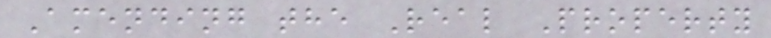Amending the Real Property
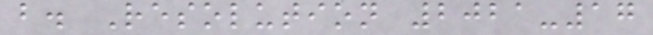b. Resolution 2021-17
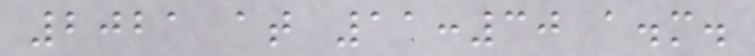2021 at 11:30 a.m.
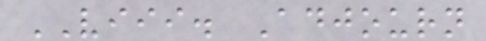VIII. Adjourn
